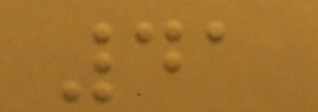41
